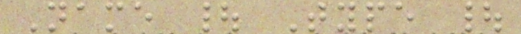Name | Type |
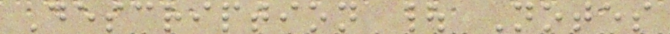Description | Notes
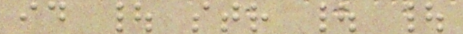id | str | |
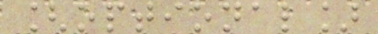[optional]
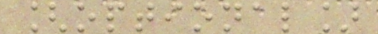[optional]
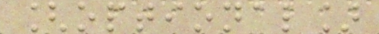[optional]
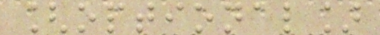[optional]
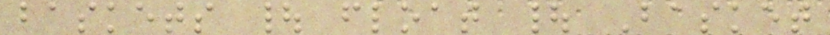baskets | float | Basket
